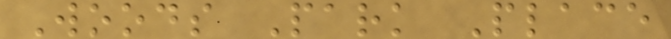Woods Park Place
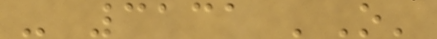- 3131 'O'
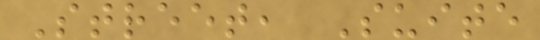Street, Suite
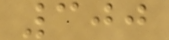300
